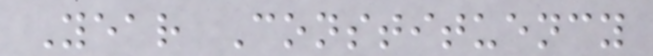Year Constituency
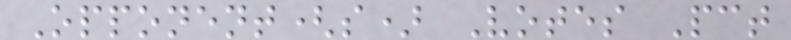Opponent(s) Votes Pct
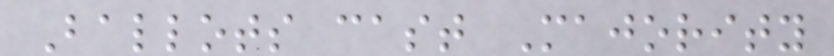Ballots cast Majority
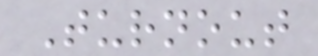Turnout
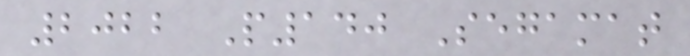2022 P140 Segamat
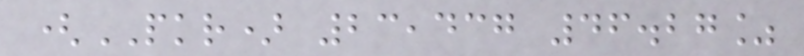(PKR) 23,437 46.27%
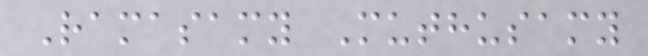Ramasamy Muthusamy
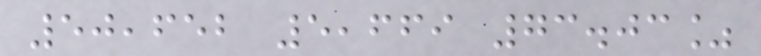50,652 5,669 73.03%
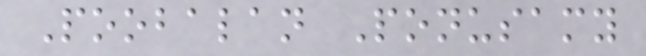Poobalan Ponusamy
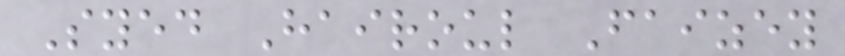Syed Hairoul Faizey
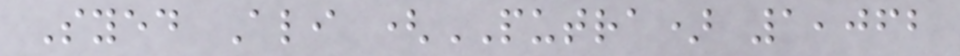Syed Ali (PUTRA) 1,062
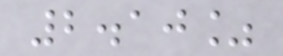2.10%
